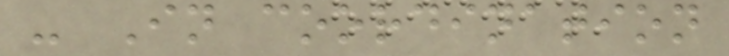- In coordination
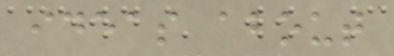ideas about
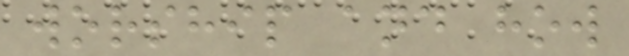worship and how
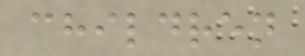children
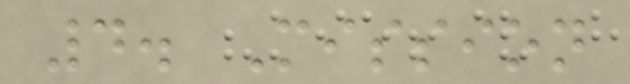4. Mission
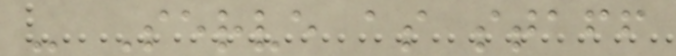- Serve as staff
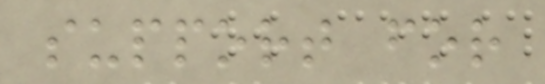support for
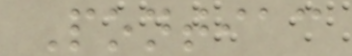Pontiac
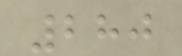280
